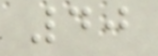40
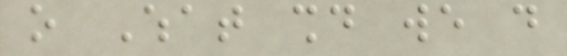o What should we do
